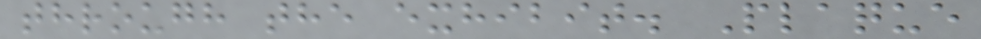through the exhibit. Plaque
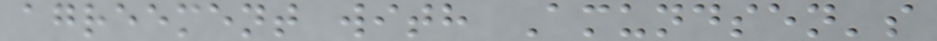agreement with Amundsen's
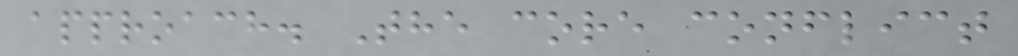approach. The core conflict
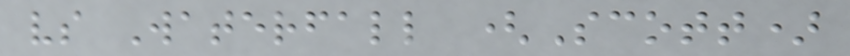vs Waterfall (Scott)
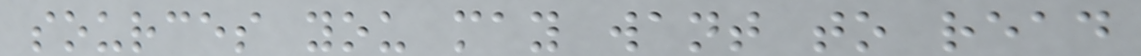sources you may want to read
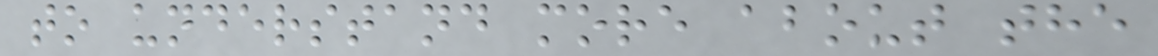to understand more about the
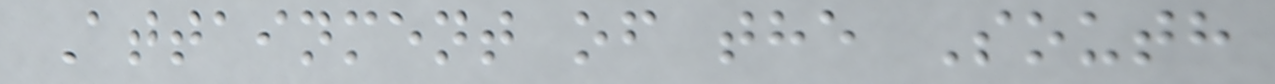Attainment of the South
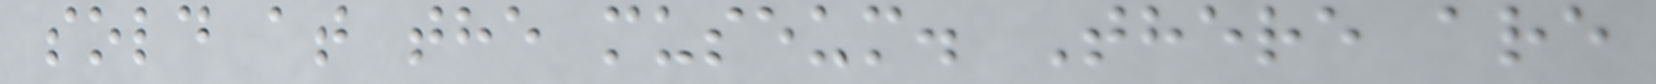sold at the museum. There are
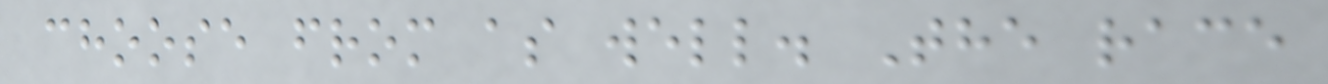choose from as well. The race
